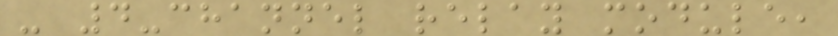- 4-channel relay module,
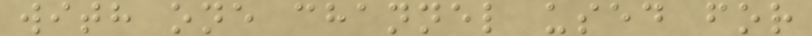with one channel used for
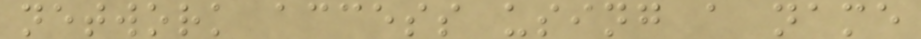network access using a name
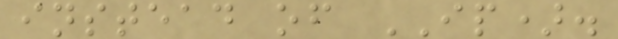instead of IP).
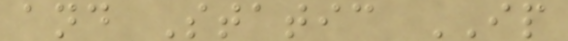and Static IP
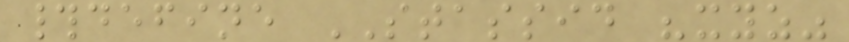#define STASSID "xyz"
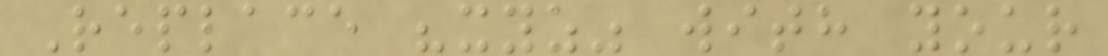Replace "xyz" with your
